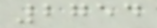2754
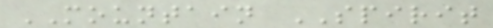MOUNTAIN SPIRIT
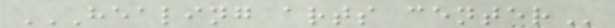HEALING ARTS CENTER
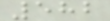582
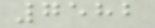7582
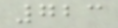723
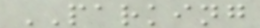PARKING
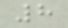8
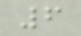6
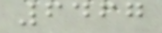6467
